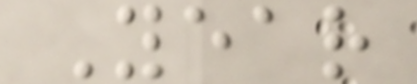Year
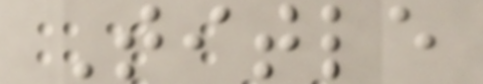Title
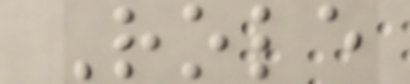Role
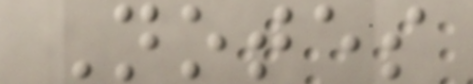Notes
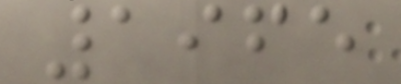1965
